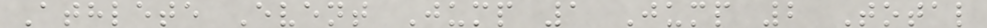Athlete Event Jump 1 Jump 2 Total
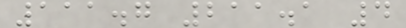111.7 211.1 4
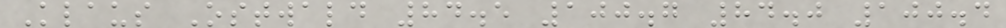Klaus Ostwald 84.5 100.7 84.0 100.4
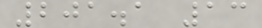201.1 13
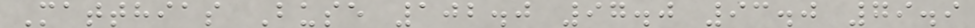Matthias Buse 102.0 97.0 93.0 79.9
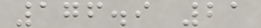176.9 21
